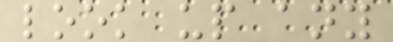look up any
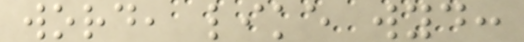word, like wyd:
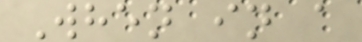When in a
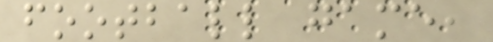football game,
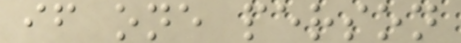if one person
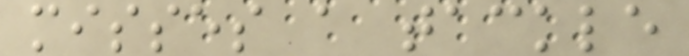misses a tackle
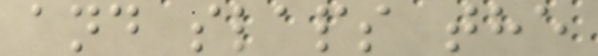and slaps the
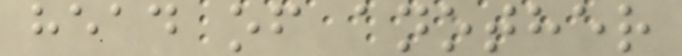head of another
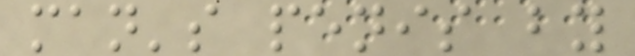man's penis by
